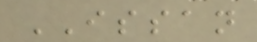ISSAN
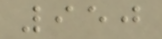950
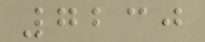7230
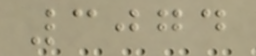3074
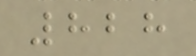828
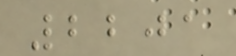2201
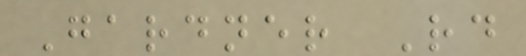Gardner Rd
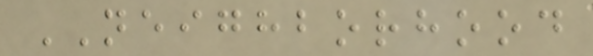NEIGHBORHOOD
